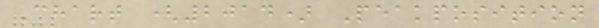Chart (2014) Peakposition
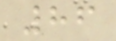86
